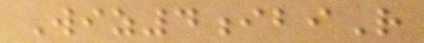Wiz4ibiR
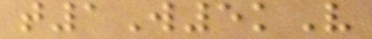t1W5kV
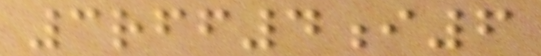3rff4i6
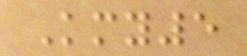Kmy5
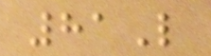81L
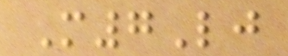M7Lj
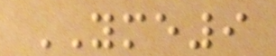YME9
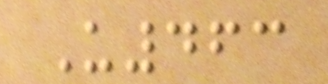U463
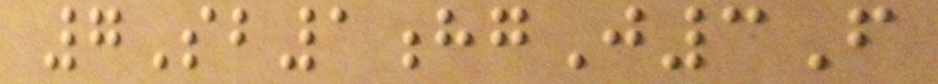7Sb1hgJ3F
